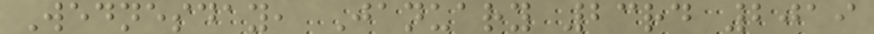Wednesday, January 23rd 2019
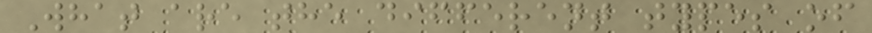What are the different types of
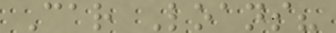Car Loans?
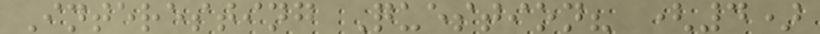Interesting Question? (4)
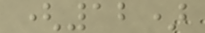(12)
